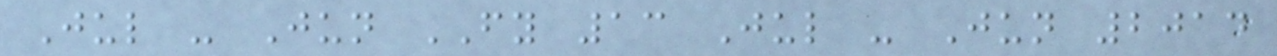Jul - Jun FY 13 Jul - Jun 2014
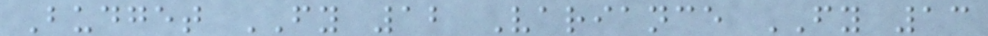Budget FY 12 Variance FY 13
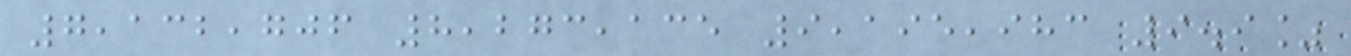7,132,706 8,273,135 9,195,983 9.9%
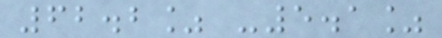62.2% -5.1%
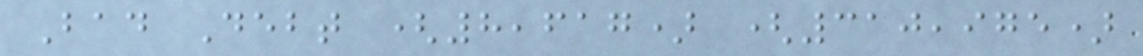Bad Debt (8,617) (310,975)
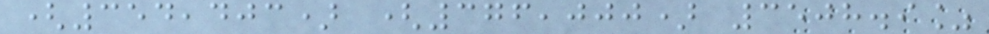(354,403) (376,000) 3508.9%
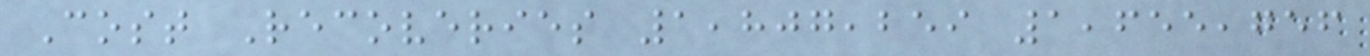Cost Recoveries 1,807,259 1,655,756
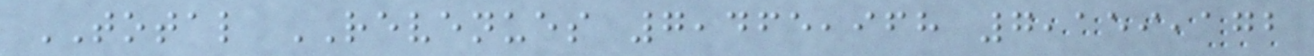TOTAL REVENUES 7,465,968 7,159,172
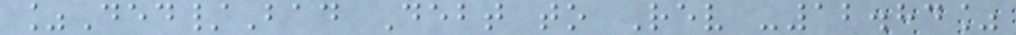%Ded/Bad Debt to Rev -12.84%
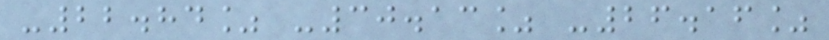-22.84% -30.13% -26.16%
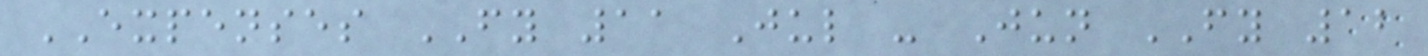EXPENSES FY 11 Jul - Jun FY 12
